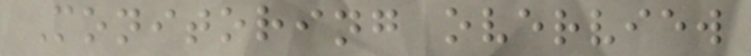Monitoring overview
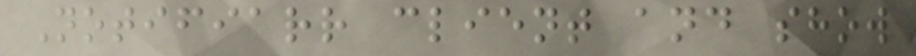Notifiarr client and show
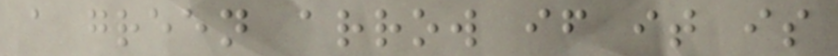a green arrow if it is
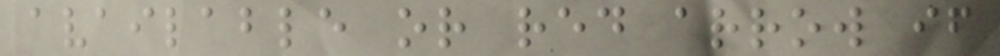available or red arrow if
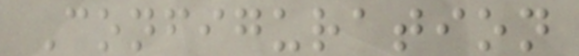Configuration
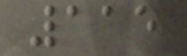115
